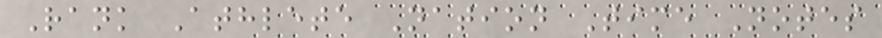Rank Athlete Nation Time Notes
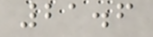21.6
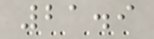21.9
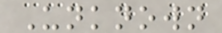Unknown
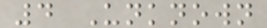4 Unknown
